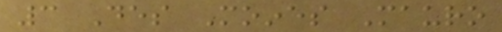3 Des Moines Mauro
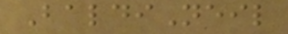BaldiNeil
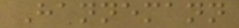Hannemann
